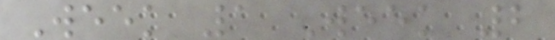Week 1 Week 2
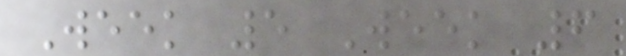Week 5 Week 6
